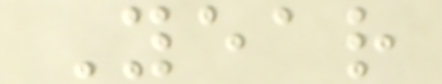Year
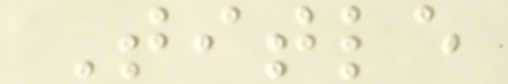Title
